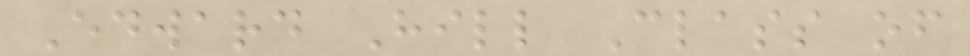Edward Hill Class of
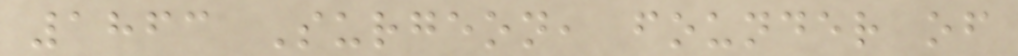1863 Surgeon, founder of
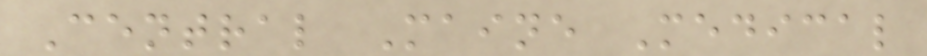Central Maine Medical
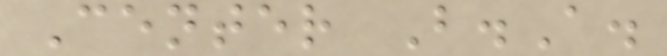Center B.A.
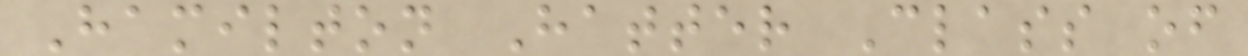Hamilton Hatter Class of
